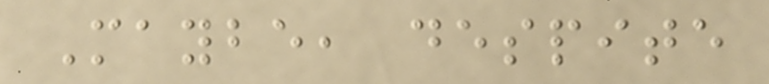Maybe, despite
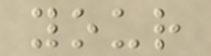your
